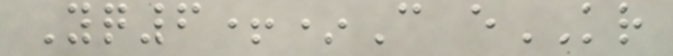Yq6+*C eKR
